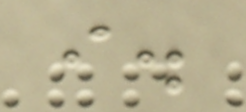i.
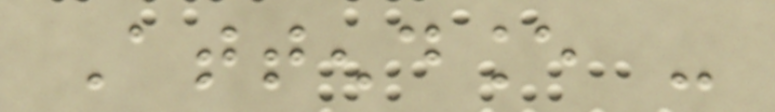Attendance -
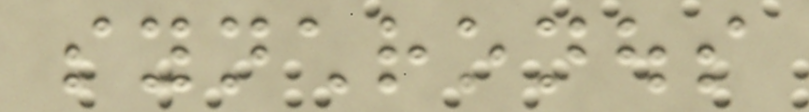synchronous
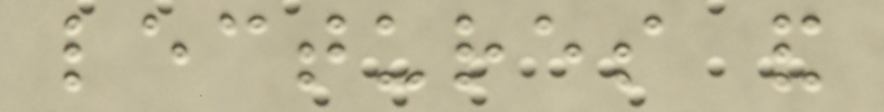lectures and
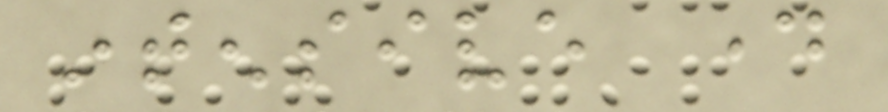intensive day
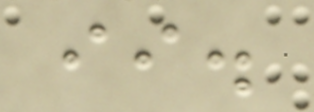ii.
